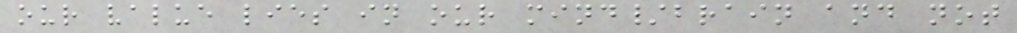our value lies in our mind/brain and not
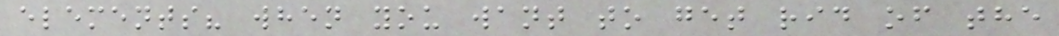elements? when you want to get rid of the
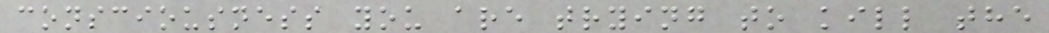consciousness you are trying to kill the
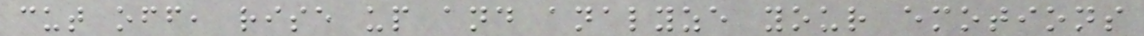cut off, rise up and analyze your emotions
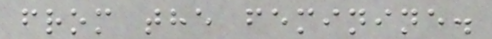from the feminine.
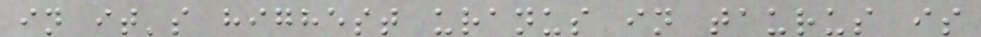in it's highest uranus in taurus is
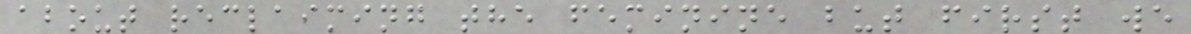about reclaiming the feminine but first we
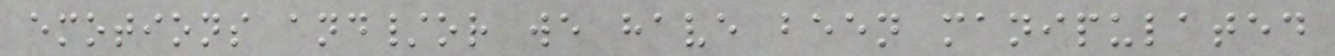emotions and/or we have been manipulated
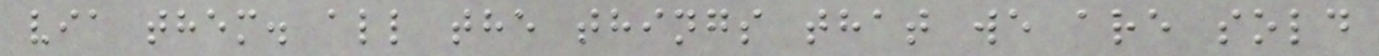via them. all the things that we are sold
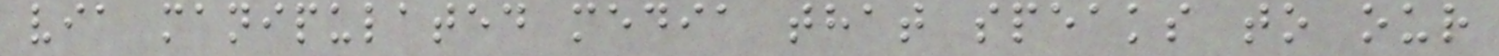via manipulated media that speaks to our
